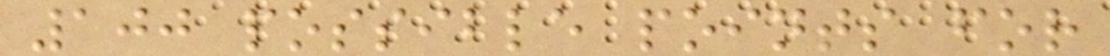100 possible points for
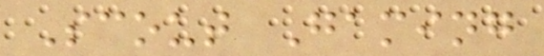Scout Gaming
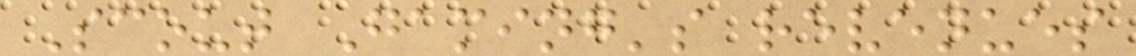Scout Gaming's revenues
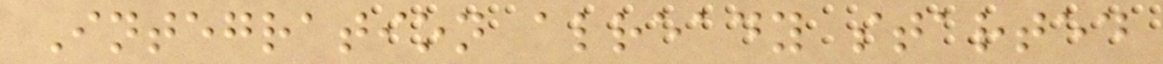Integration already started
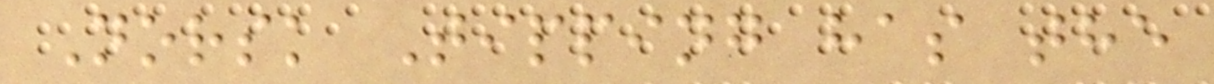Norsk Tipping has the
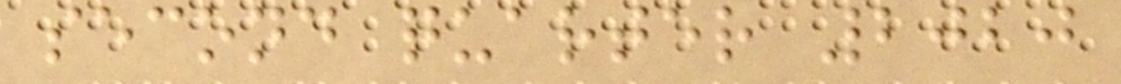second quarter 2020
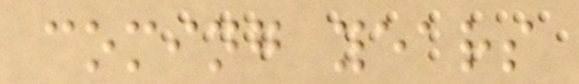coming years
